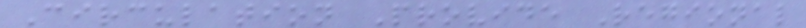Circulation Provide Regional
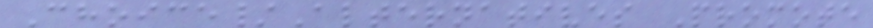Choice/Alternatives Promote
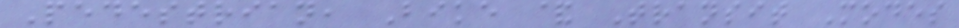Pedestrian, Bike & Transit Modes
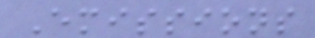Emissions
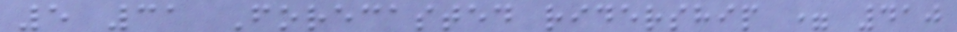5 31 Forecasted ridership = 410
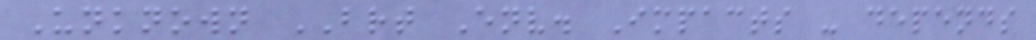Unknown BRT Env. Impacts - depends
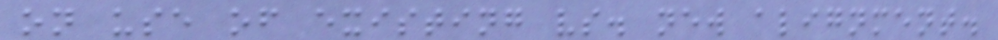on use of existing vs. new alignment.
